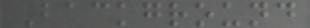Background
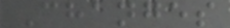Changes
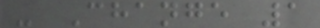- Change 1
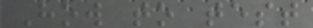How to test
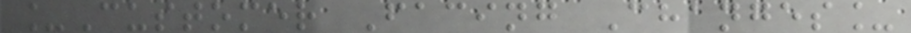_Customer Facing Changes_
